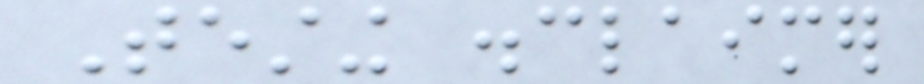Testing disclaimer
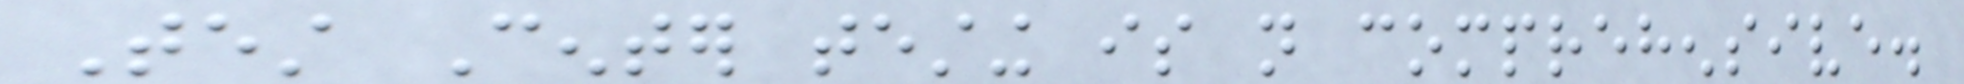Test Center testing is not comprehensive.
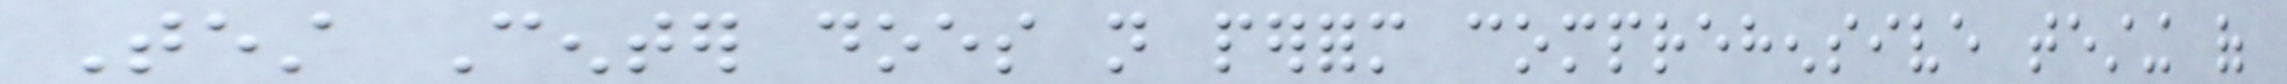Test Center does not perform comprehensive testing of
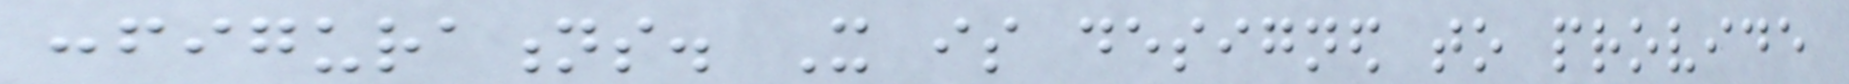configurations. It is designed to provide
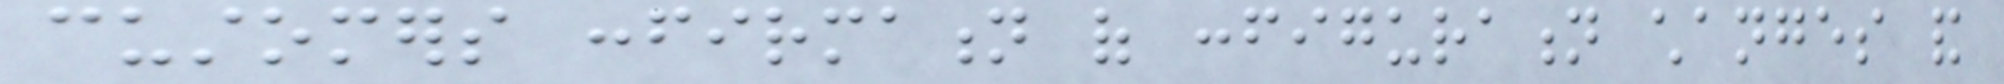customers confirmation of configuration changes and
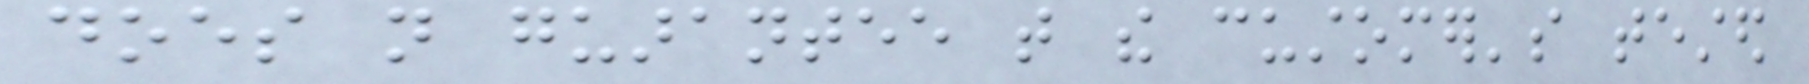does not guarantee that the customer's tested
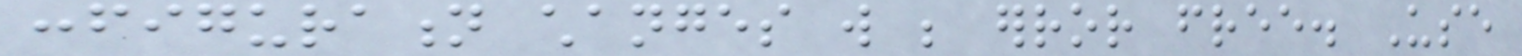configuration changes will be error free. Use
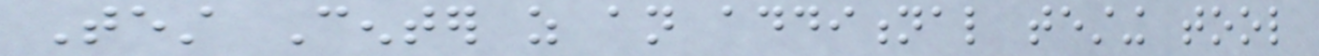Test Center as an additional testing tool
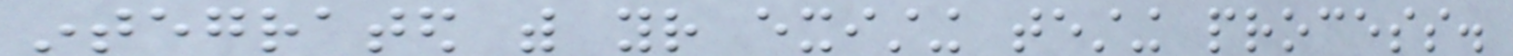integrated with your existing testing process.
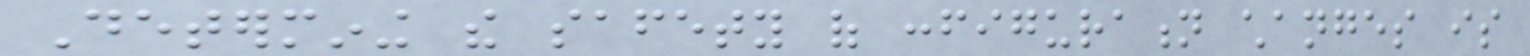Determining the safety of configuration changes is
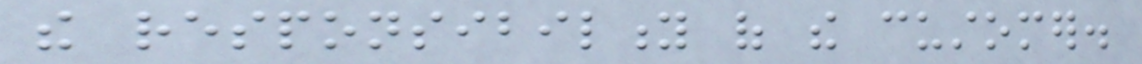the responsibility of the customer.
